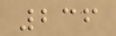236
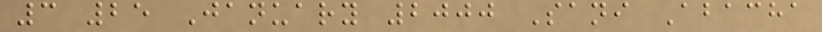3 25 January 2000 Sani Abacha
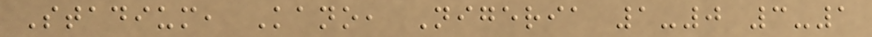Stadium, Kano, Nigeria 1-0 3-1
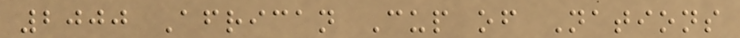2000 African Cup of Nations
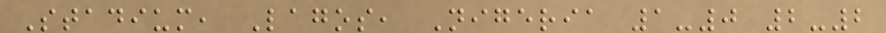Stadium, Lagos, Nigeria 1-0 2-2
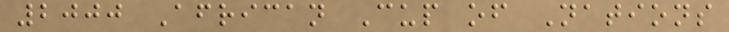2000 African Cup of Nations
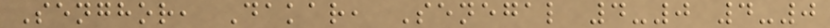Senghor, Dakar, Senegal 4-0 4-0
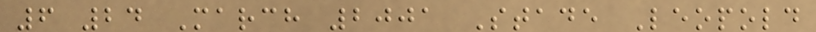6 24 March 2001 Stade Leopold
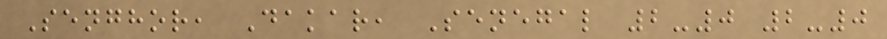Senghor, Dakar, Senegal 2-0 2-0
